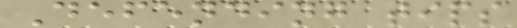Defending tips
